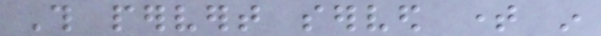This pervert served time in
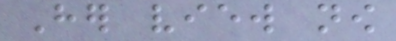Her view now
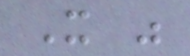It was
